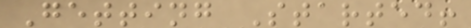Getting Started!
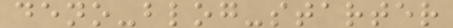deno-blog-starter
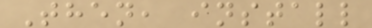Then, install
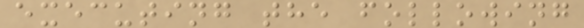executing the following
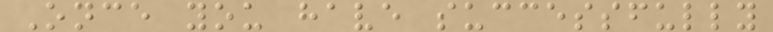Once you have successfully
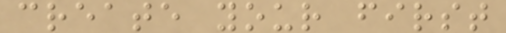create your first
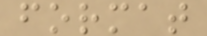format
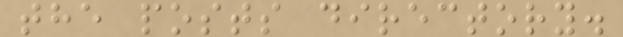the posts directory.
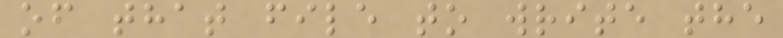of that file to write the
